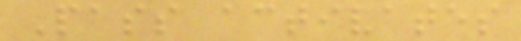Pass activates
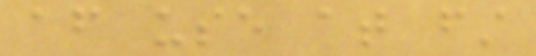after use at first
